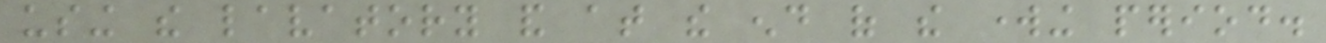using the lavatory and at the end of the working period.
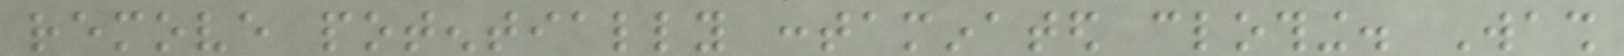remove potentially contaminated clothing. Wash
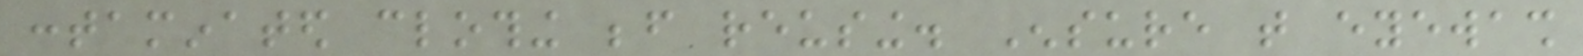contaminated clothing before reusing. Ensure that eyewash
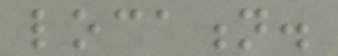location.
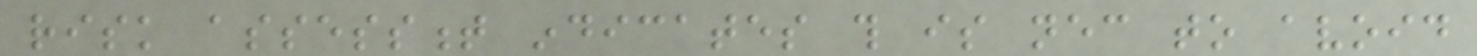risk assessment indicates this is necessary to avoid
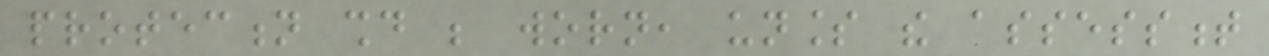protection should be worn, unless the assessment
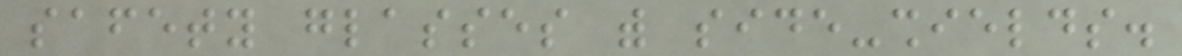safety glasses with side-shields.
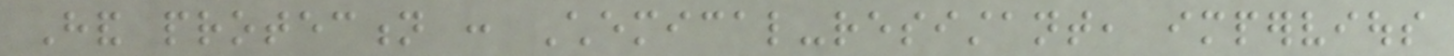Hand protection : Chemical-resistant, impervious
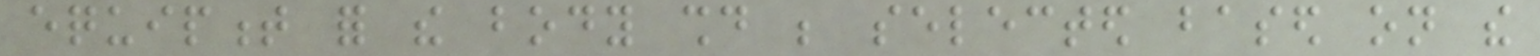equipment for the body should be selected based on the
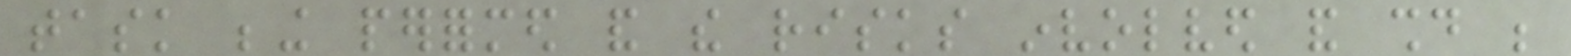task being performed and the risks involved and should be
